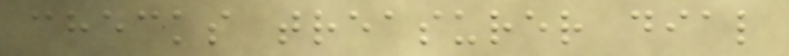checks treasurer dial
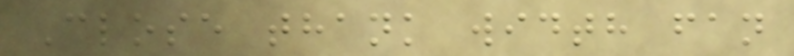Close thank width fan
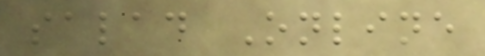salad Online
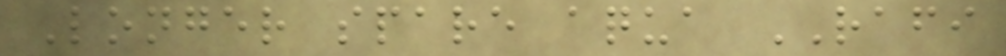Longer spare aqua RAFI
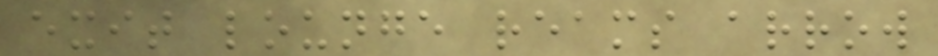exit lounge reams arrow
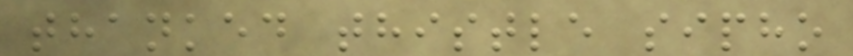thanked thistle sipho
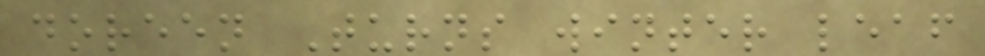doreen Turns winter leaf
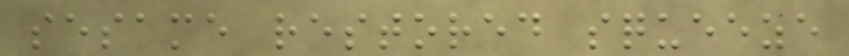sesame restored squeeze
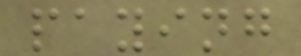paying
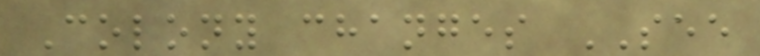Colony changes SEE
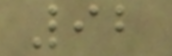92
